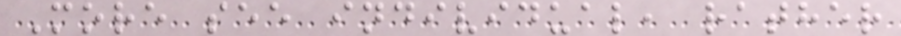More see individual, rather
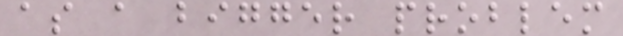as a bigger problem
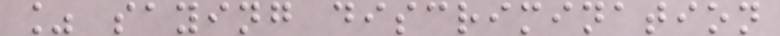% saying discrimination
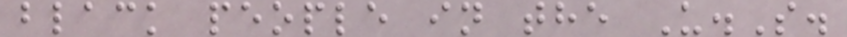black people in the U.S.
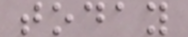today
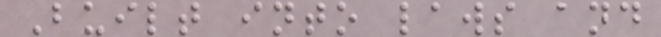Built into laws and
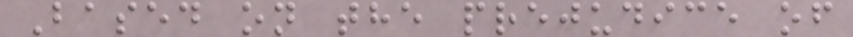Based on the prejudice of
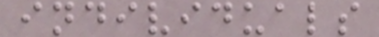individuals
